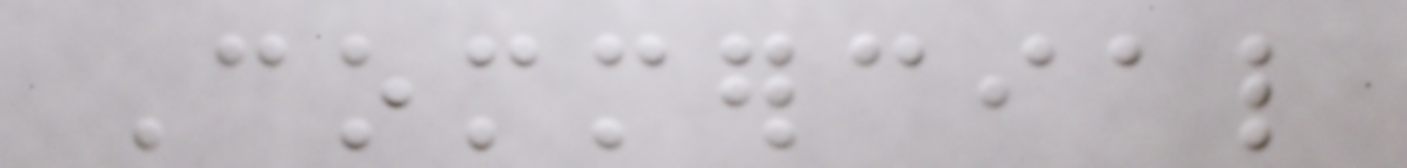Commercial
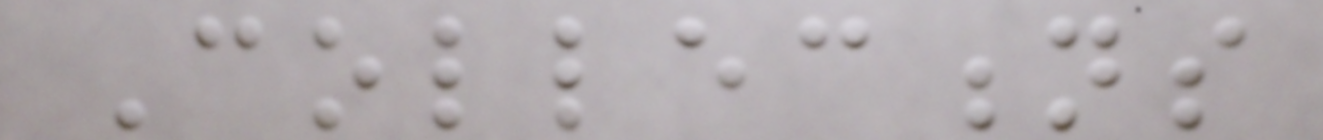Collections
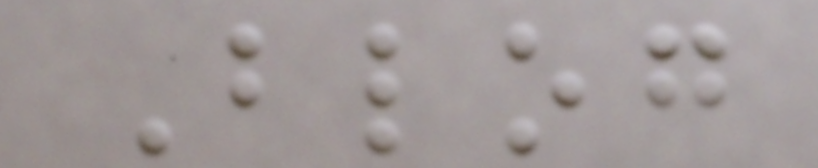Blog
